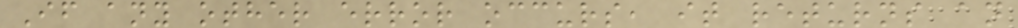If any other error occurs, it returns an
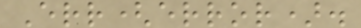Err(error).
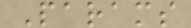Params
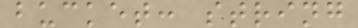bucket: string
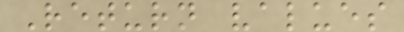Return values
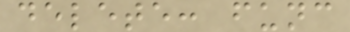delete: func
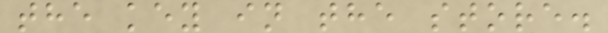the key in the store.
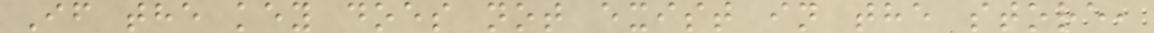If the key does not exist in the store,
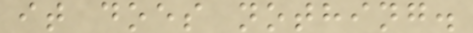it does nothing.
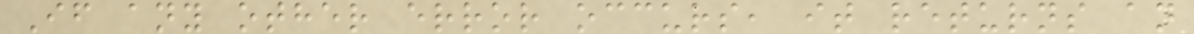If any other error occurs, it returns an
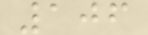106
